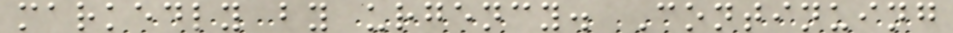markedly by urgency. Continuing
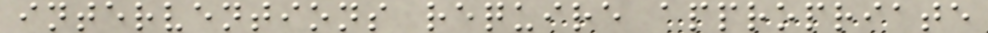interventions require appropriate
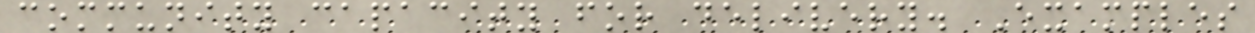community capacity for delivery. Examples
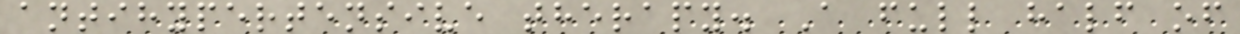antihypertensive therapy. A full half of
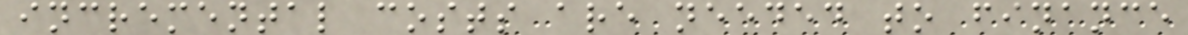incremental costs are needed to finance
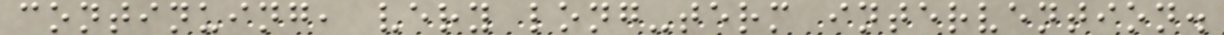continuing, very long-term intervention.
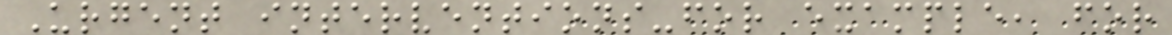Urgent interventions-for example, for
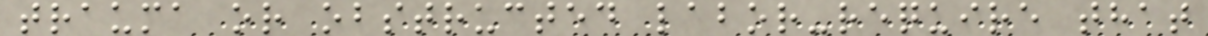trauma or obstructed labor-require that
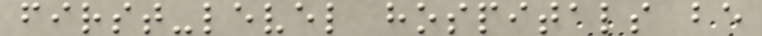first-level hospitals be
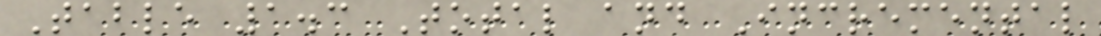Table 1.3 Total and Incremental
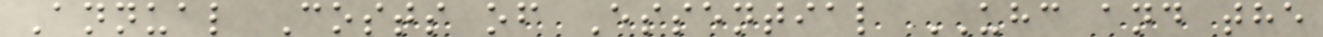Annual Costs of Essential UHC and the
